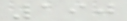190
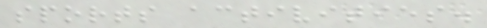sports activities.
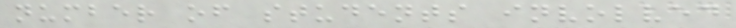number of students involved
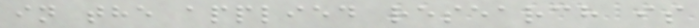in the applied research is
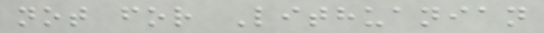not for Lithuanian
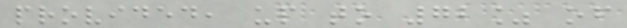provided, up to 72% of
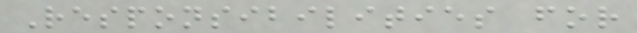Responsibilities for
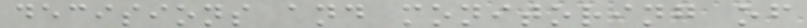decisions and monitoring of
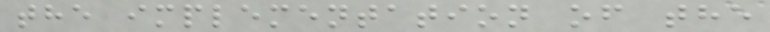the implementation of the
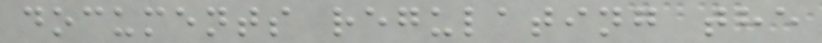documents regulating the
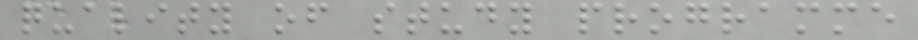quality of study programme
